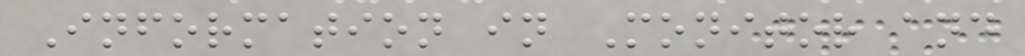Information in Monitor and
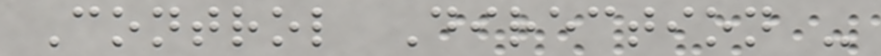Control Direction -
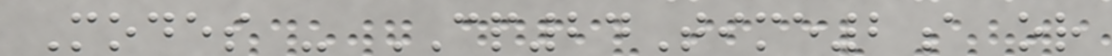Modes - CP24Time2a or
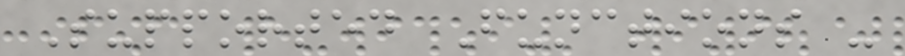Supported Functions -
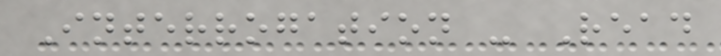Interrogation - Read
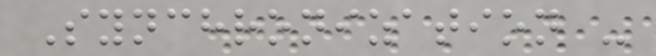Synchronization -
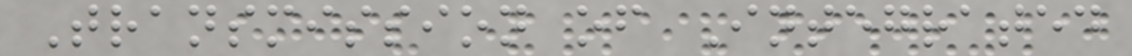Transmission of Integrated
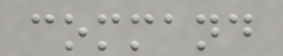command
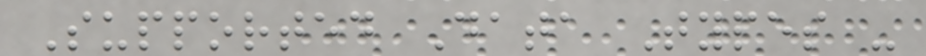Supported Data Types -
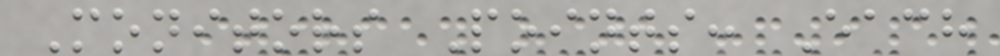Monitors Points: Each
